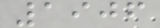1906
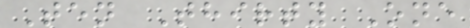Ten Thirty One
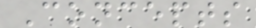Concepts
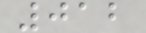012
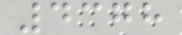4378
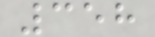358
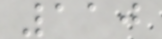110
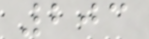203
